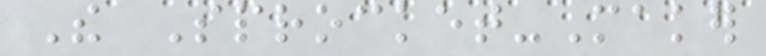The Sprocket-Maker
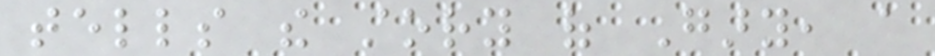tells the story of Gary, a
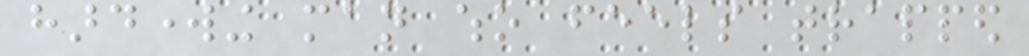hardworking man who feels trapped
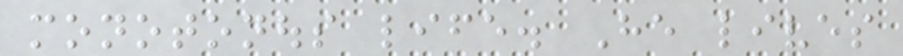monotonous life. He lives
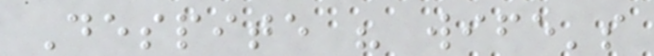Despite his wife's
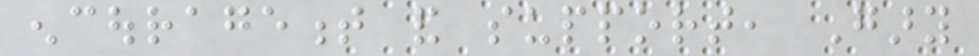encouragement and support, Gary
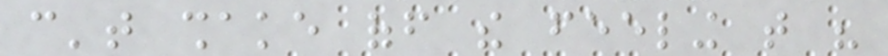can't shake off the feeling that his
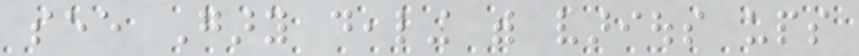see Gary dealing with various ups
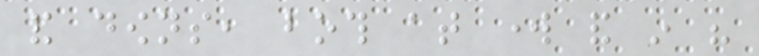and downs, both at work and in his
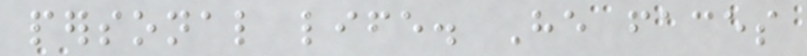personal life. He faces
